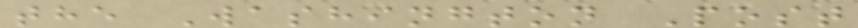the Washington Post
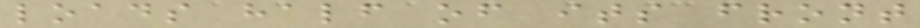loads half of its front
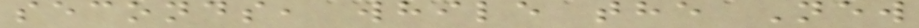seconds, while the New
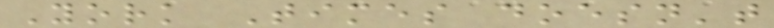York Times doesn't
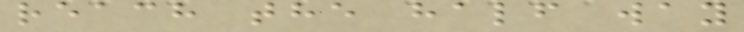reach the half way
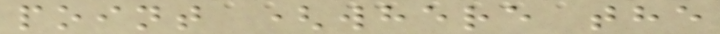point (where the
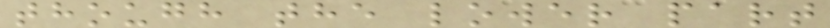though the lower part
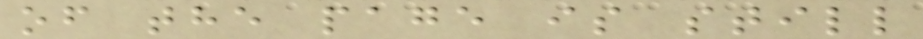of the page is still
